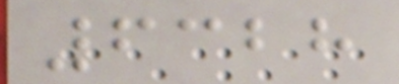6328
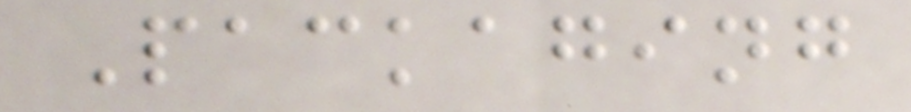Packaging
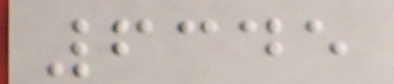6345
